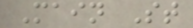Main St
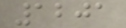1201
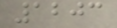1203
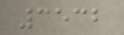3532
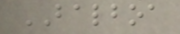BALBOA
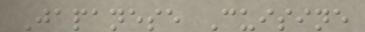Japanese Cuisine
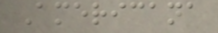Americana
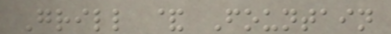Grill & Fountain
